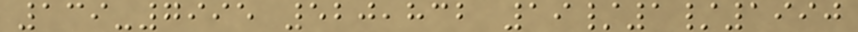139-7995 520,832 19/1/1990
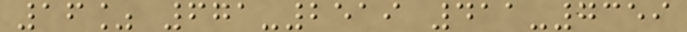16% 671-2519 411-7359
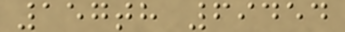157th 69454
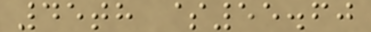45th $55.60
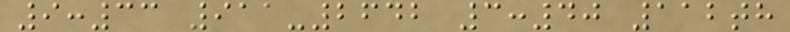9:33 911-2642 3:40 112th
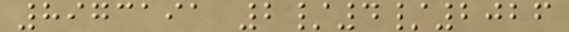8973191 2/4/2026
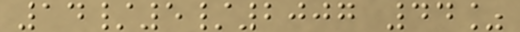14/5/2007 44%
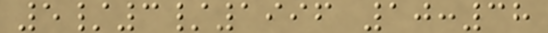5/3/1996 10:38
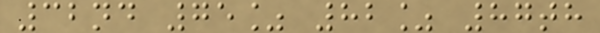32nd 75% 82% 87th
